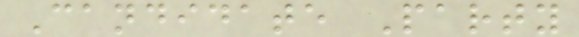Candidate Party
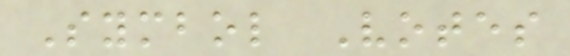Symbol Votes
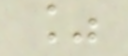%
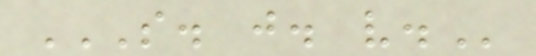S. J. V.
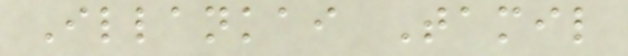Illankai Tamil
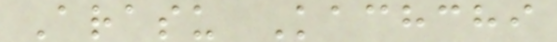Arasu Kachchi
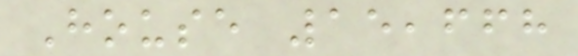House 15,668
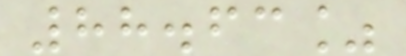88.63%
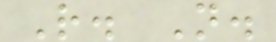R. N.
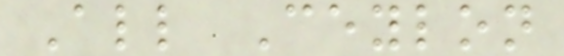All Ceylon
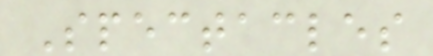Spectacles
